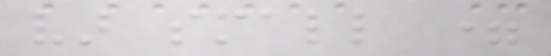var small =
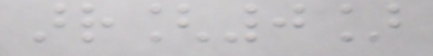arr[0]
